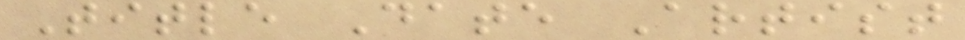Title Date Artist
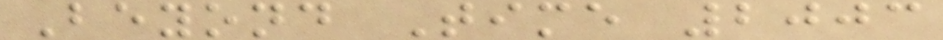Beyond Time 2003
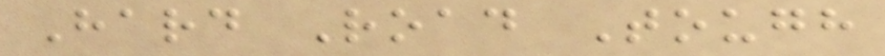Hard Road Tough
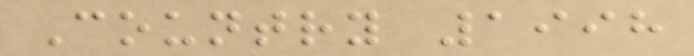Country 1998
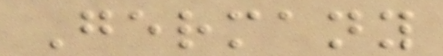Germany
